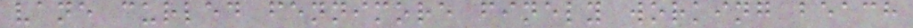vane curled fennimore finely working beach
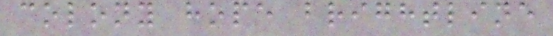colony hope brightline
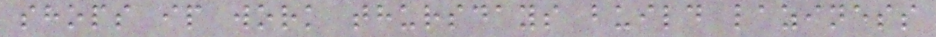shops ip work thursdays build laziness
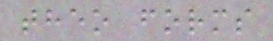theo forms
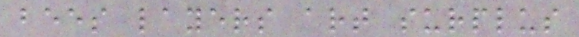bees layers art surplus
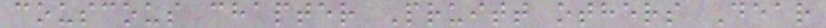couscous chapter Pruitt others Dear
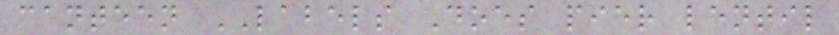canteen LABELS Does pier lentil
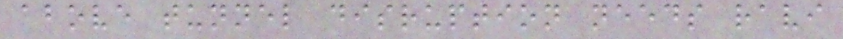above tunnel disruption needs ravi
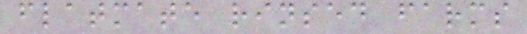flatmate rinsed farms
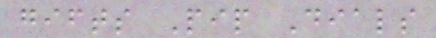gifts Pip Dials
